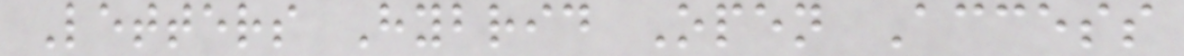Letters Hybrid Open Access
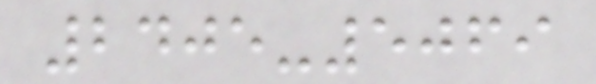2405-5069
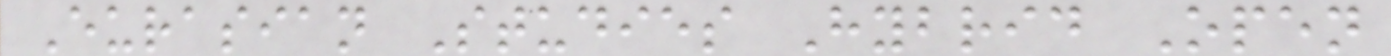Eurasian Studies Hybrid Open
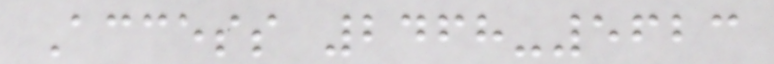Access 2468-5623
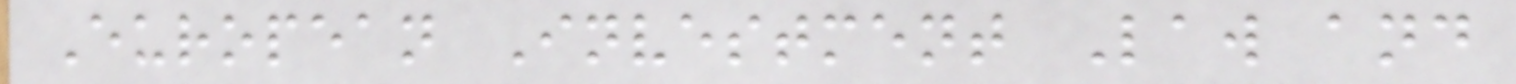European Investment Law and
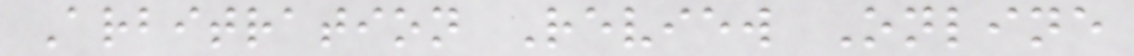Arbitration Review Online
